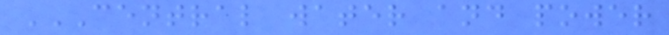CENTRAL WATER AND POWER
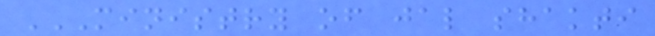MINISTRY OF JAL SHAKTI
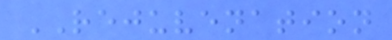REJUVENATION
